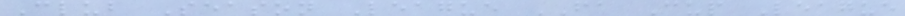Club Season League FA Cup League
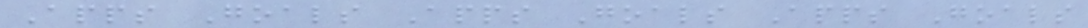Apps Goals Apps Goals Apps Goals
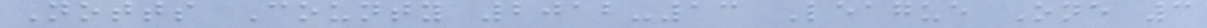Notts County 2012-13 League One 3
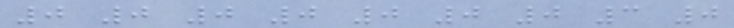0 0 0 0 0 0 0 3 0
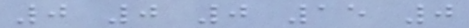0 0 0 15 0
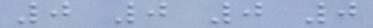0 0 0 0
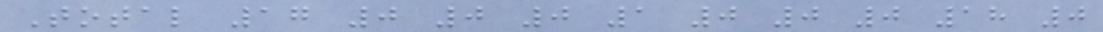Total 17 0 0 0 1 0 0 0 18 0
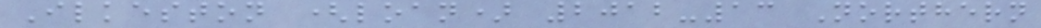Ilkeston (loan) 2012-13 Northern
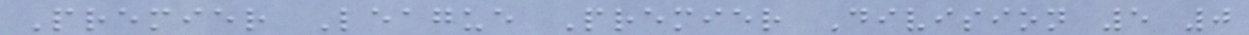Premier League Premier Division 5 0
